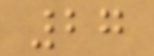27
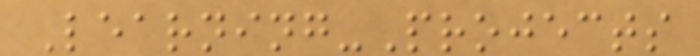Learning-Projects
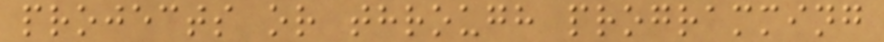projects or through programming
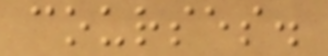courses.
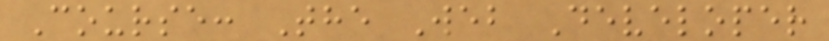Course: The Web Developer
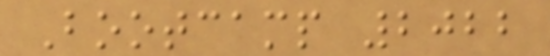Bootcamp 2022
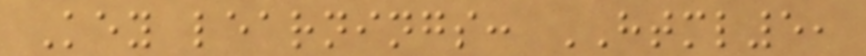Key learnings: HTML5,
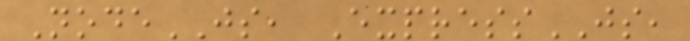NodeJS, ExpressJS,
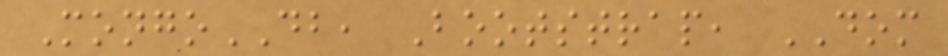MongoDB, Bootstrap, DOM
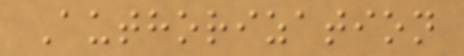Authorization
